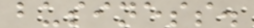business.
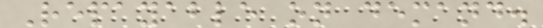Repayable on demand.
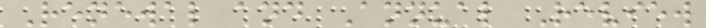Renewal and Annual Review
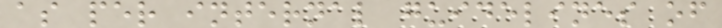as per internal guidelines of
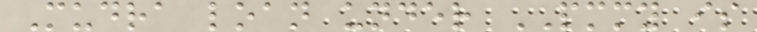Mudra loan under PMMY is
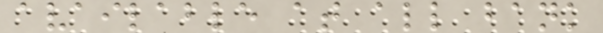available at all bank
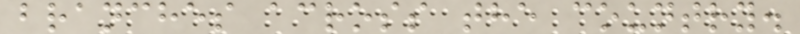branches across the country.
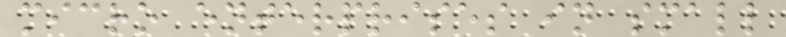micro enterprises in small
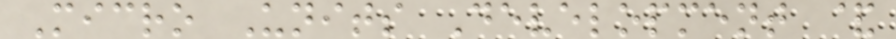Micro Units Development &
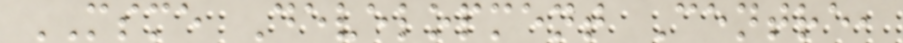MSME Development Centre,
